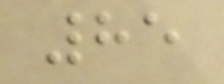85
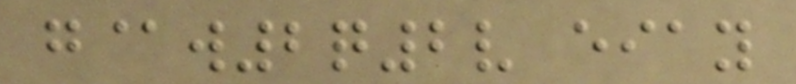g@w2q2v eiay
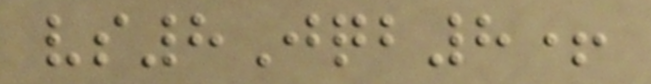vs8Jqb8+
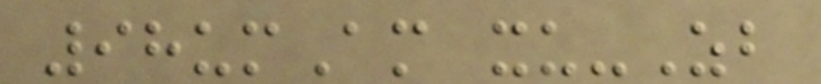98umAm xu-Zb
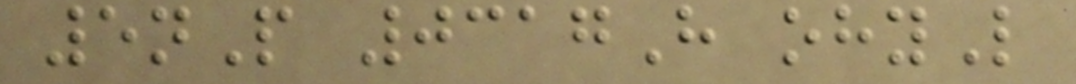5nP 0317H ohyL
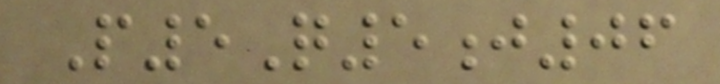P5Q5j06
